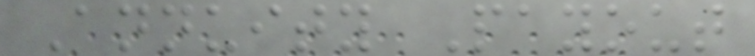Annuity Payout
